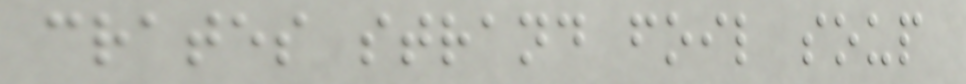crates strand foil soup
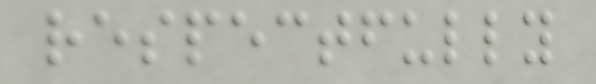respectfully
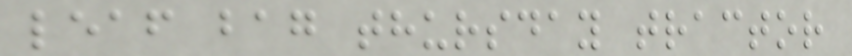leaf bag thursday tractor
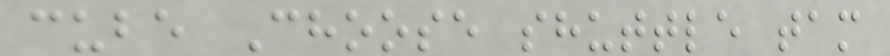cube Choose shuttle tam
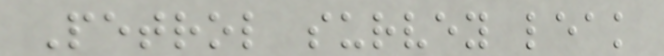Petrol survey leak
